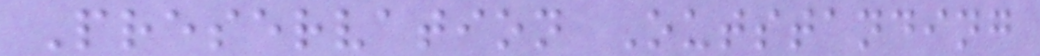Preservation Outstanding
